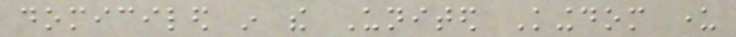domiciled in the United Kingdom under
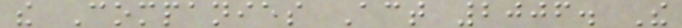the Companies Act 2006. The
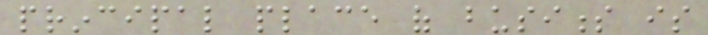principal place of business is
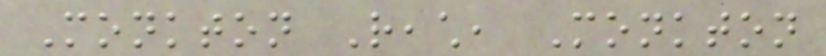Monkton Reach, Monkton
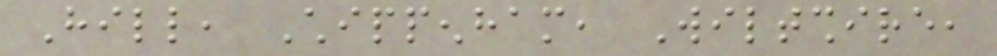Hill, Chippenham, Wiltshire,
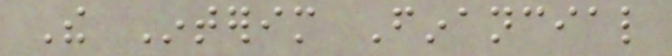The Interim Financial
